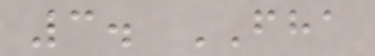3. FHA
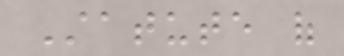Statute of
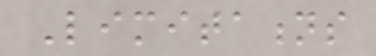Limitations
